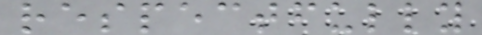respectfully
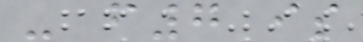- f7 is
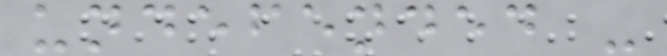undefended -
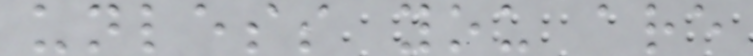unless you are
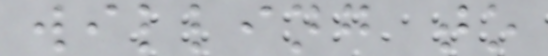willing to
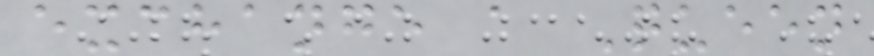exchange a Queen
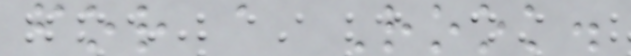for a Rook.
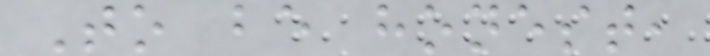To be honest,
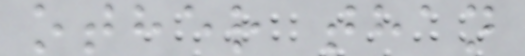other than
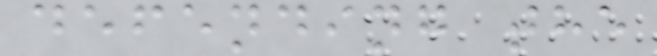defending the
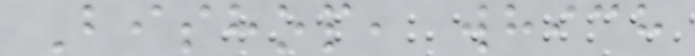Bishop, which
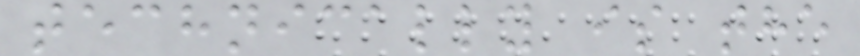technically is the
